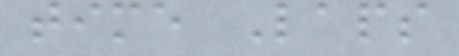time Laps
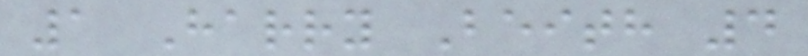1 Harry Beith 4
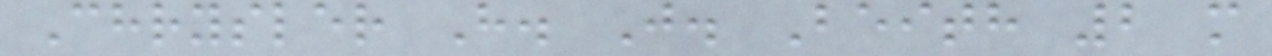Chrysler H. J. Beith 2 m
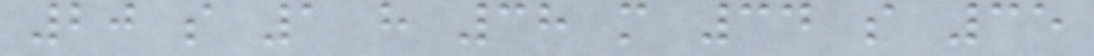20 s 1 h 38 m 34 s 35
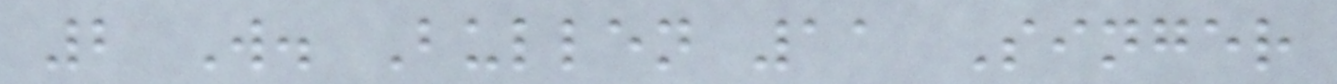2 W. Bullen 11 Singer
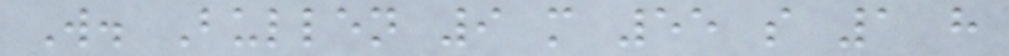W. Bullen 9 m 55 s 1 h
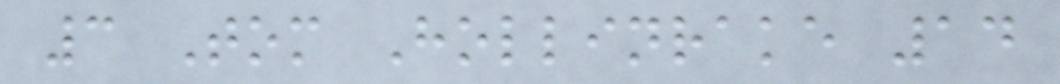3 Tom Hollinrake 14
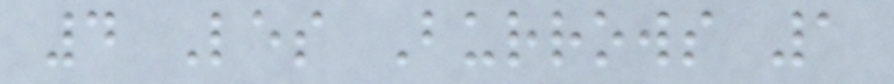4 Les Burrows 1
